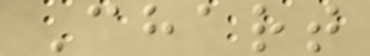Chart
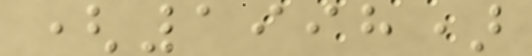(1998)
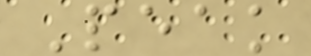Peak
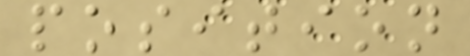position
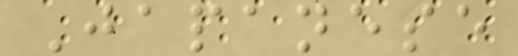Japanese
